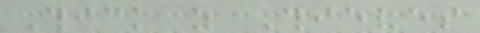Thick as Thieves
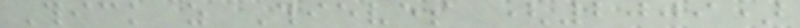Thick as Thieves (2009)
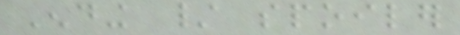Ending / spoiler
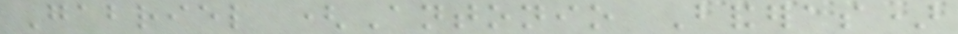Gabriel (Antonio Banderas)
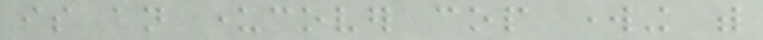is an undercover cop working with
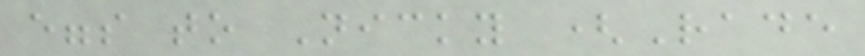eggs to Nicky (Rade
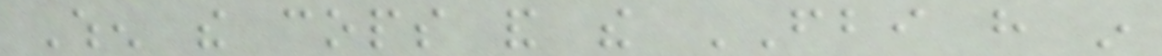When the cops and the FBI have in
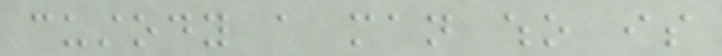custody a man who is
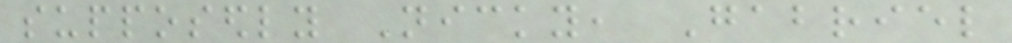supposedly Nicky, Gabriel
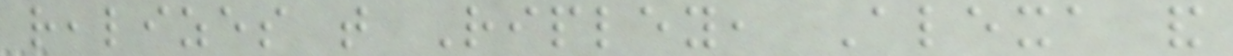realizes that Ripley, Alexa and
